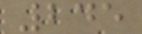245
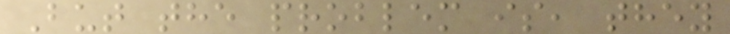But the problem is, they
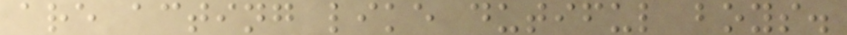are acting like dutiful boys.
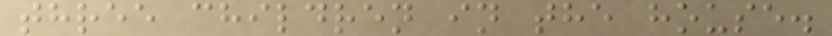three children in the house.
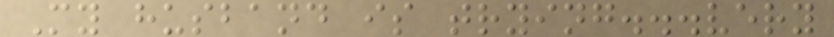My husband is trying...very
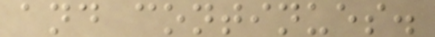and continues.
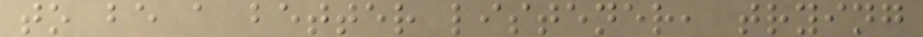to be a better listener, trying
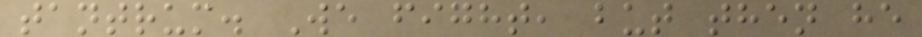tantrum. We fight, but then he
